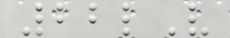22lV
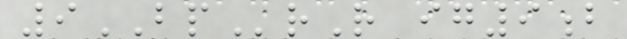9BPrR ig9b
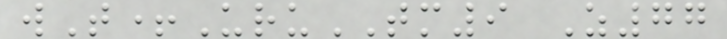wT+UruTM9 Z77
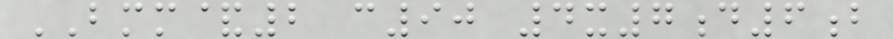BMM&2 c90 4x7d6b
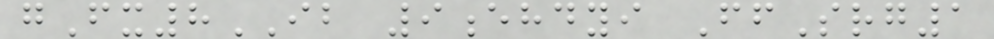gFx8IB 9ehdyi FfSrg1
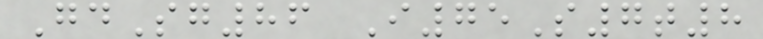GdSg86 I75S7t8
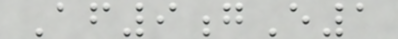Af9gE1
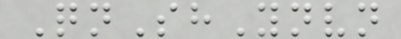QnShYnvn
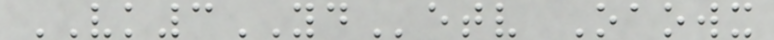VK3YDetv Oaowx
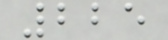225
